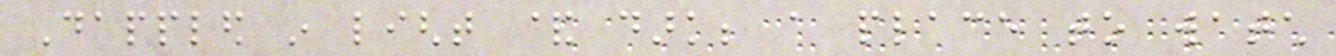Dappled in light & dark; a place to watch
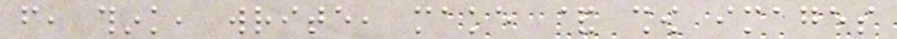from, think, write, make & show images
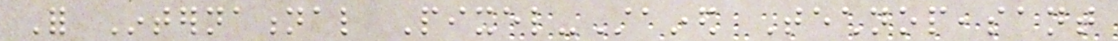For International Pixel-Stained Technopeasant
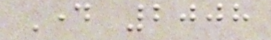Day 2008
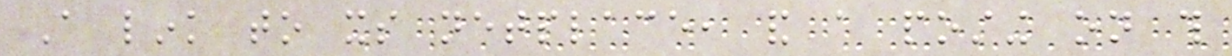A link to its netplace, and a posting on this
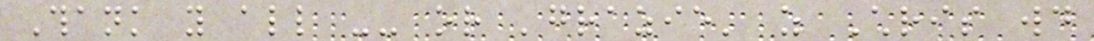Thank you all -- or 'grazie' as Chris would
